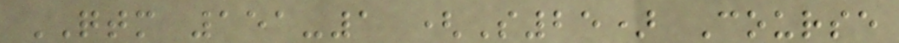QTM 151-1 (S25) Course
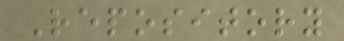Repository
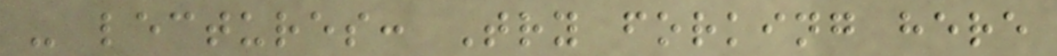- lectures: Try forking here
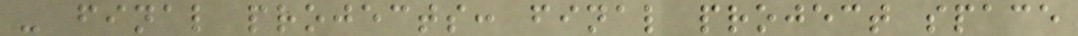- final projects: final project space
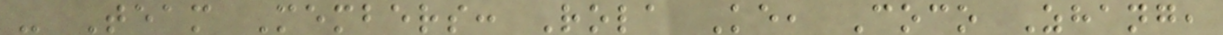- Team Members: Rola Ke, Coco Zhang,
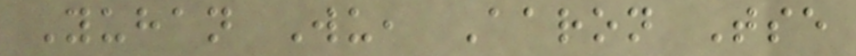Yuhan Wu, Aaron Tse
